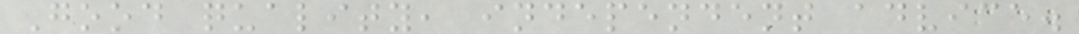Good quality, independent advice.
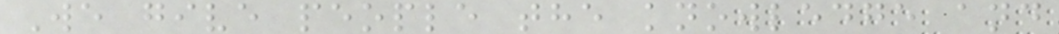We give people the knowledge and
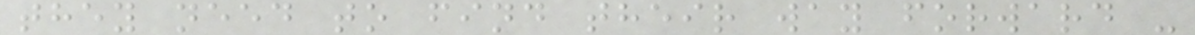they need to find their way forward -
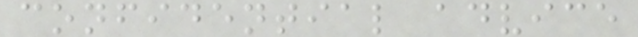confidential advice
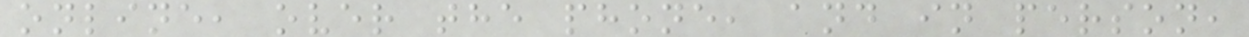online, over the phone, and in person,
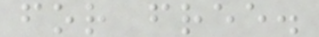for free.
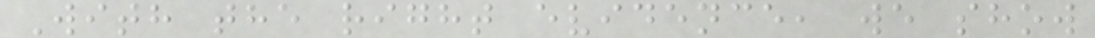With the right evidence, we show
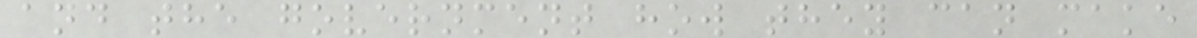and the government how they can make
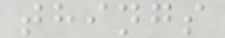things
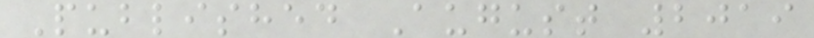Published August 2019
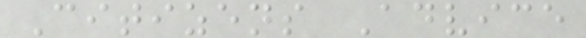Citizens Advice
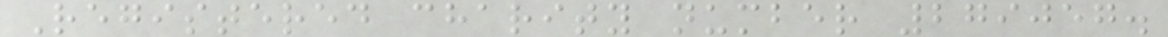Registered charity number 279057.
